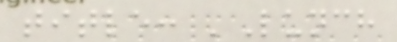title: 'Lunch
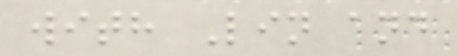with Lin and
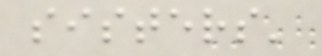sisters'
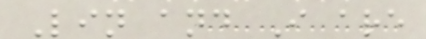Lin and I are
